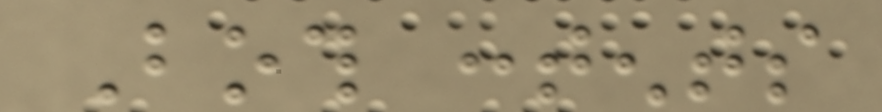Both contents
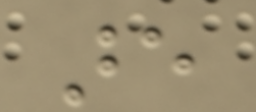are
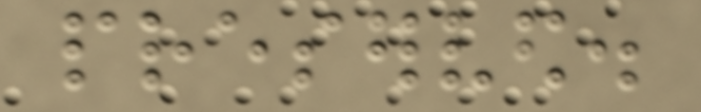preserved.
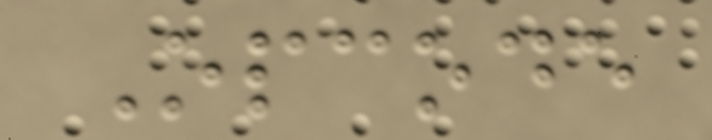Opcode
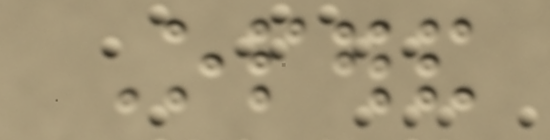Operand
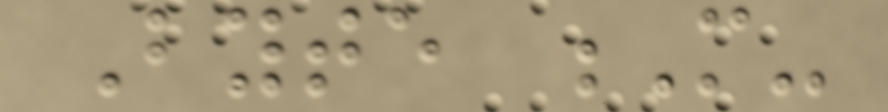Byte M-
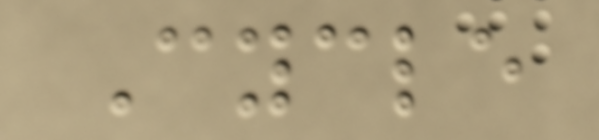Cycle
